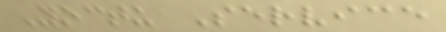Yoctu Service
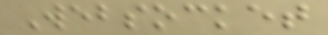Websocket
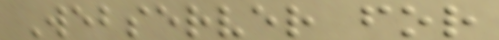Webserver for
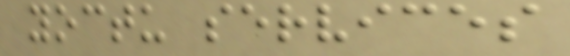yoctu services
